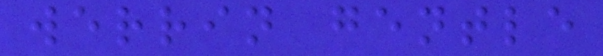werrin gentle
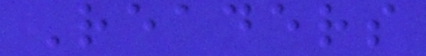Readers
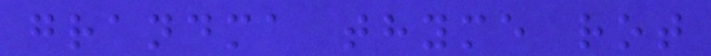grandma thyme rot
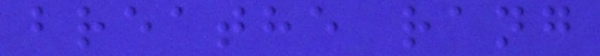breathe rang
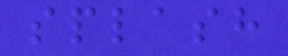splash
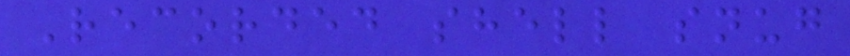Recorded shell snug
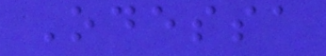Odessa
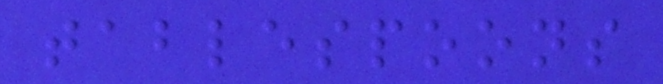tablespoons
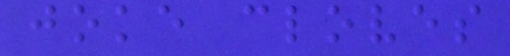joke cloves
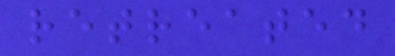retreated
